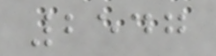2547
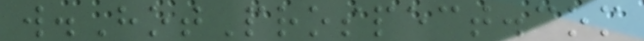w.HotProspect.com
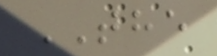THE
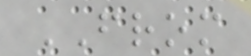FROM
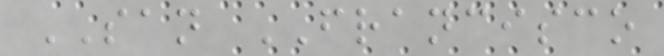SAN FRANCISCO
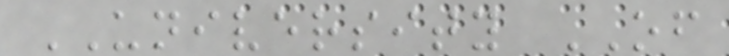UNIVERSITY OF
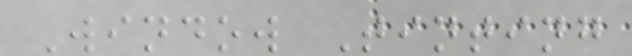Window Tinting
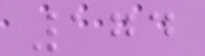174
